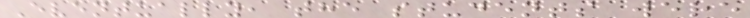Eventually, the students were
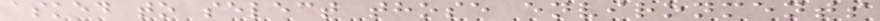asked to select those environments
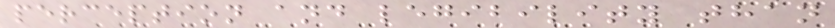perception and legibility than
